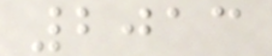2013
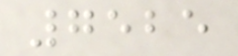7525
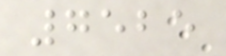7525
